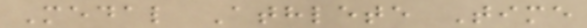Medal Athlete Time
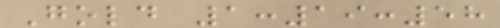Gold 1:19:58
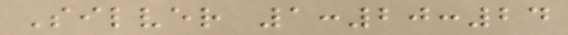Silver 1:20:24
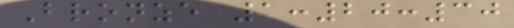Bronze 1:20:30
